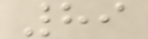89
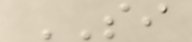SI
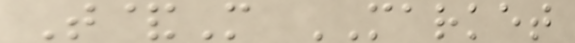T&M MARKET
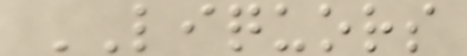LIQUORS
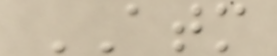ATM
